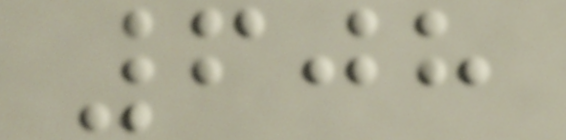608
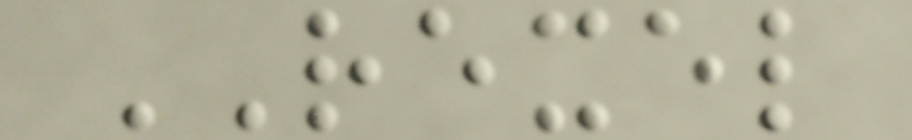REXEL
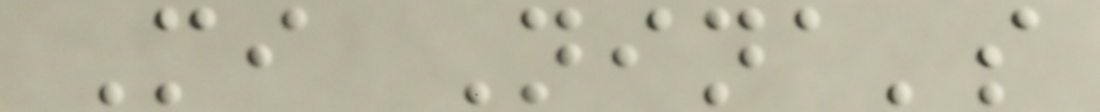Mi Nina's
